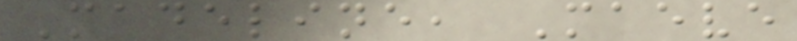Madeline, Maeve
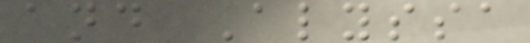and Alyssa
